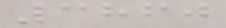3860
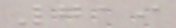719
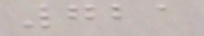721
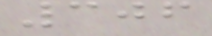306
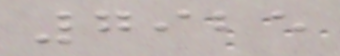7925
